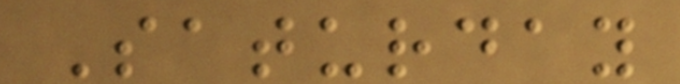Saturday
